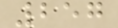257
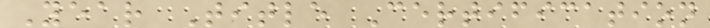Year Title Certification
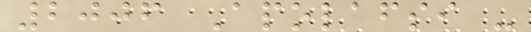2006 Apolafsi -
